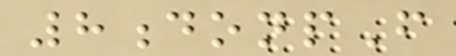8donpF
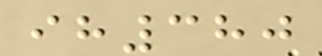ih380
